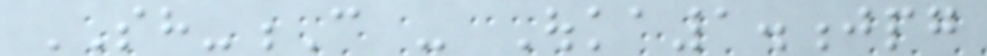SH-C - Ouka1.jpg
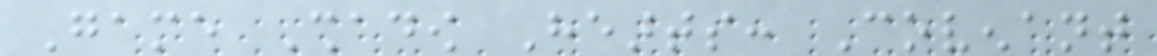Game Shadow Hearts: Covenant
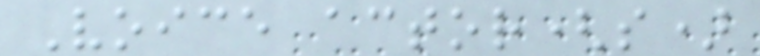Voice actor(s)
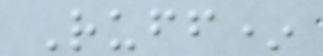Ruff*
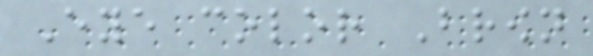Eye color Brown
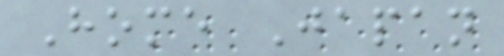Home Japan
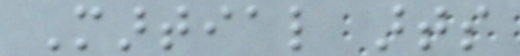Martial arts
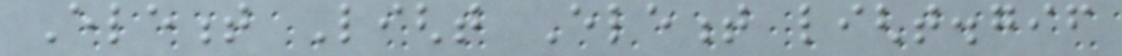Element Light Element light.gif
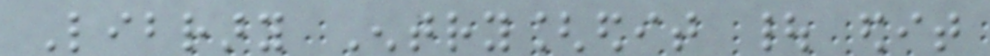Library Entry[edit | edit
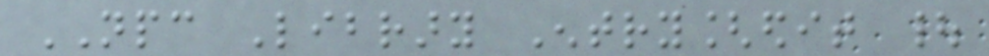NPC Library Entry[edit |
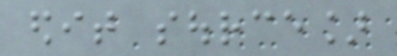edit source]
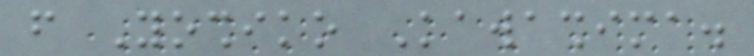from Yoshiko Kawashima.
